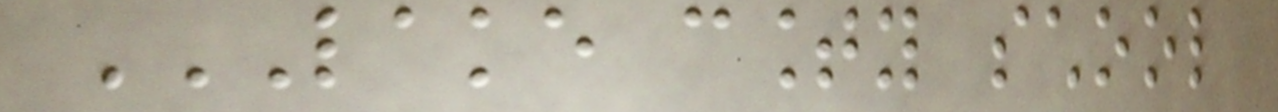LAKE COUNTY SCHOOL
